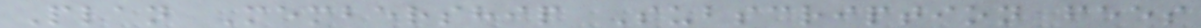Plan Membership Subscription fees
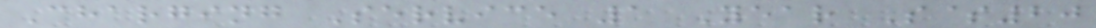Charging Service 1 Year S$20
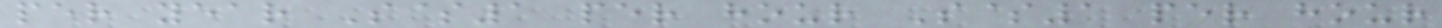per year S$1 per hour S$1 per hour
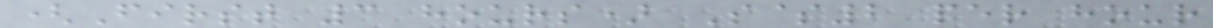(First 3 hours) S$2 per hour
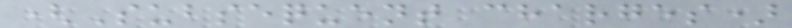(Subsequent charges)
